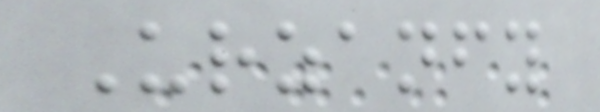Urzanfy
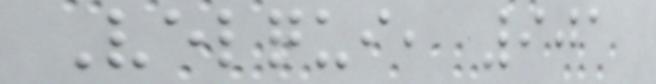Velqui, 901
